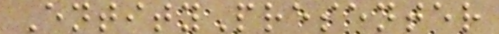EntityPresenter
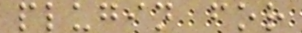plugin for
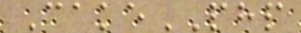CakePHP
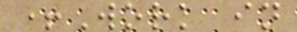+Work in
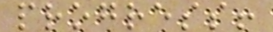progress!
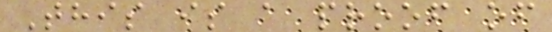This is a proof of
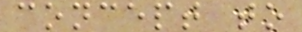concept to
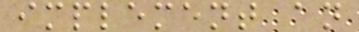implement an
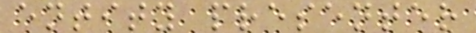entity presenter
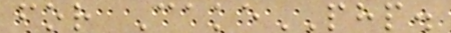for CakePHP.
